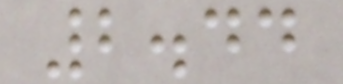2.44
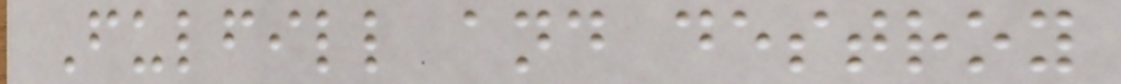Fulfill and destroy
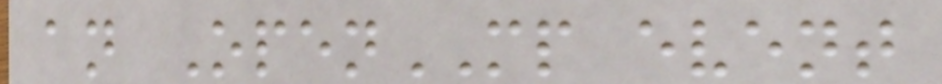an OpenMP event
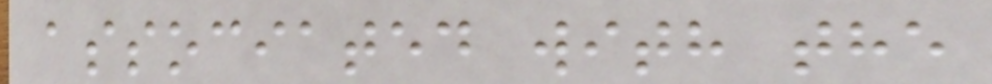associated with the
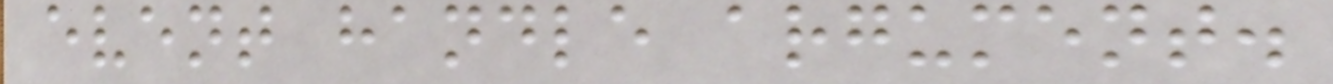event handle argument.
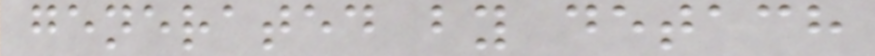generated by detach
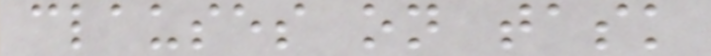clauses on task
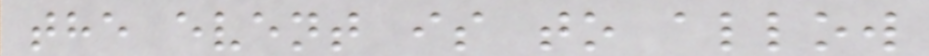the event is to allow
